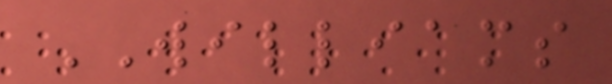WILLIAMS
